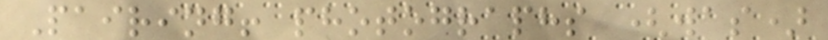Pairing! photographs (was)
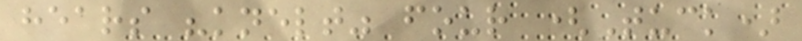hears "knelt" four (Tuck)
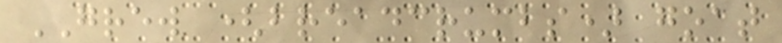GREW (breadcrumbs) goat
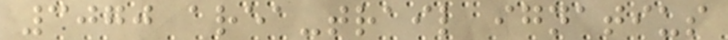3070 area-trail ignatius
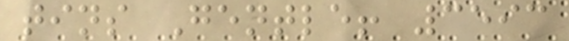tins Gentle! 3593
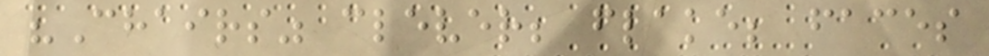"Chairs" clever; flake; faces
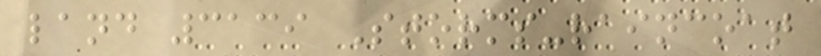land 3139 Storms-raincoat
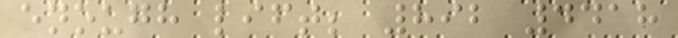enough lift; 892 4418
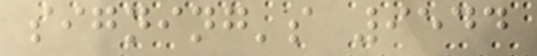signing's 9544
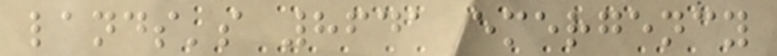lands's 8641 emergency
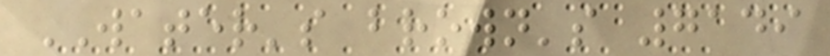WATER's brown's 7149
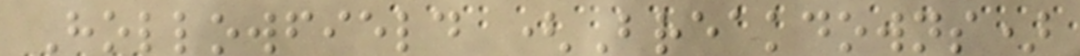Hollowfield (Breakdowns)
